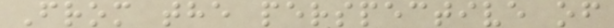From the perspective of
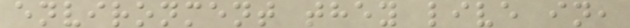environment they live in,
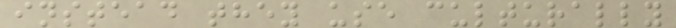instead they use culturally
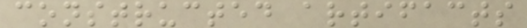constructed artifacts
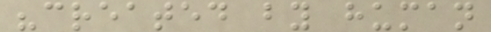"created by human
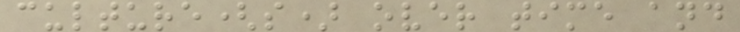culture(s) over time and
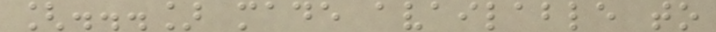[...] made available to
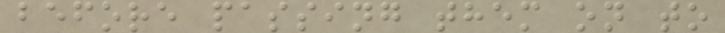before passing them on to
